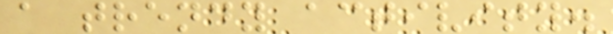a trendy activity.
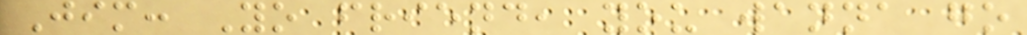Jim: Yo friend, you wanna go
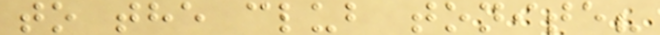to the club tonite?
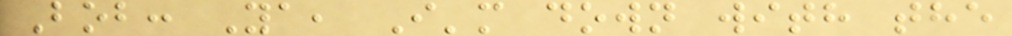Bob: Ya, I'm down with the
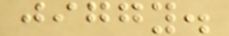jiggy.
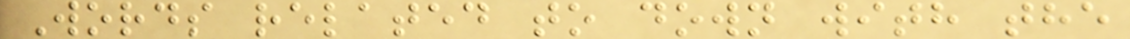Words related to down with the
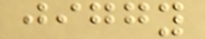jiggy
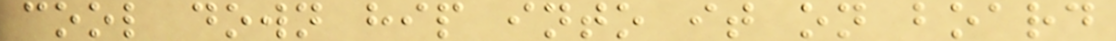cool down hip into it on board
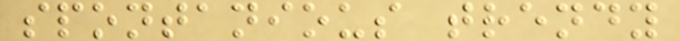spontanious trendy
